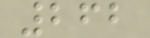262
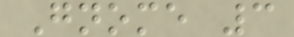Gnome 3
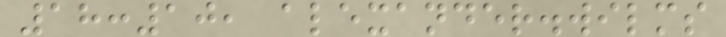18:10, alexander.wilms
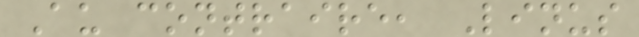Au contraire, Linus
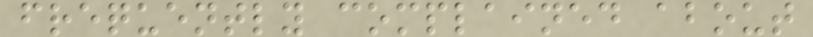frequently complained about
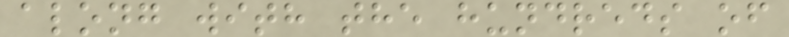along with the hundreds of
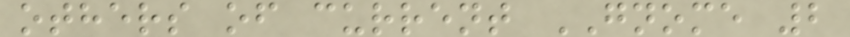others of current GNOME 2
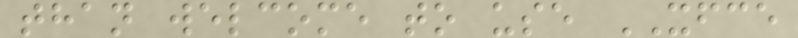than welcome to use XFCE
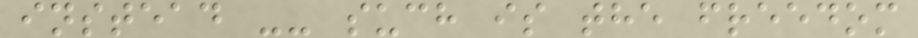instead -- such is the freedom
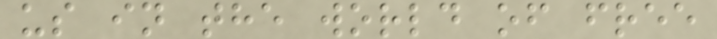us in the world of free
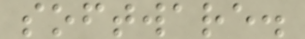software.
